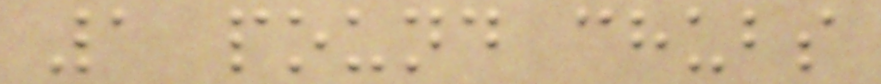1 pound chubs
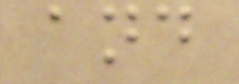and
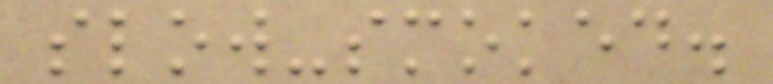slow-smoked.
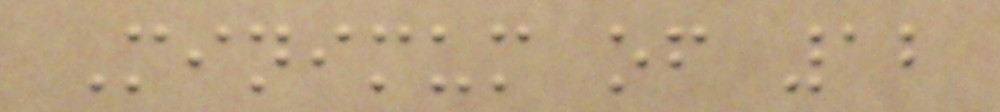Minimum of 12
